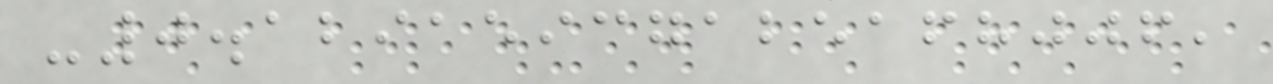-0.12915937125168006,
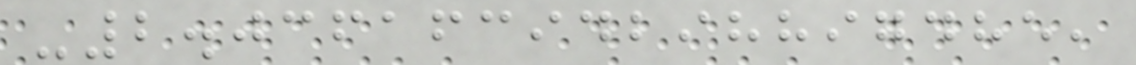-2.03616394298897485,
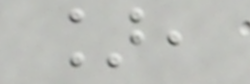],
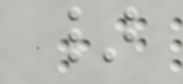}
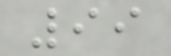99
